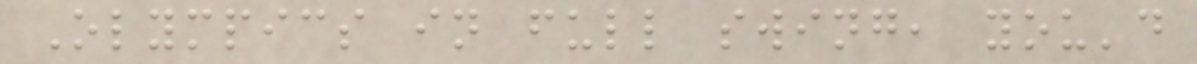Olympics in full swing, you'd
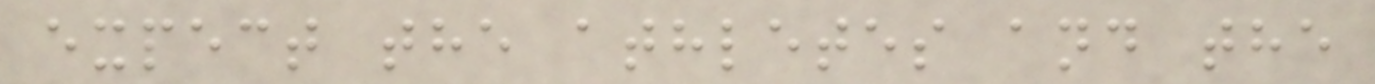expect the athletes and the
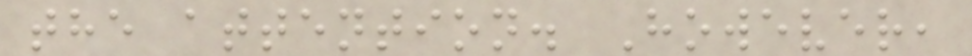the attention. However,
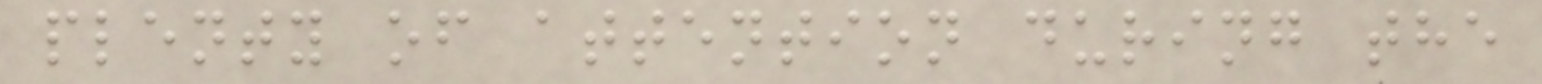plenty of attention during the
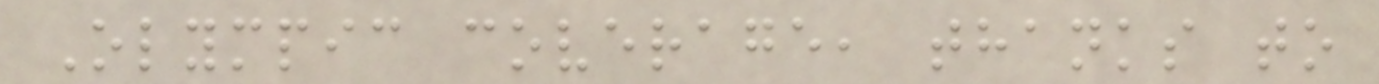Olympic coverage, thanks to
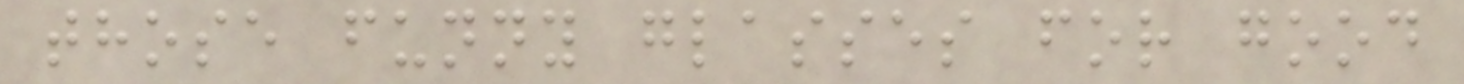those funny glasses for good
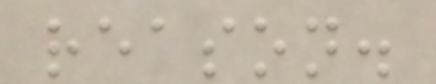reason.
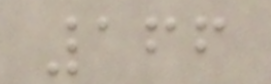166
